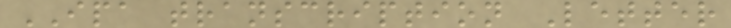IPA transcription Letter
